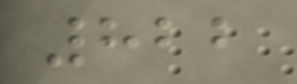822
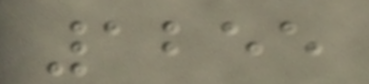1255
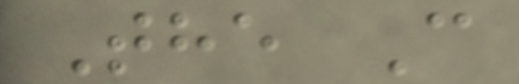The C
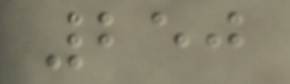250
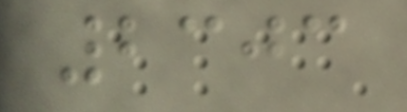2303
